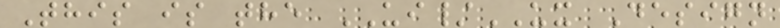This is the UI/UX Design
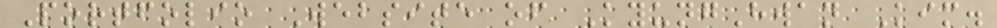Portfolio Website of KyungHwan Kim.
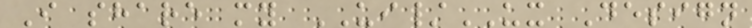I share my UI/UX Design
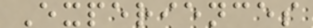Experiences
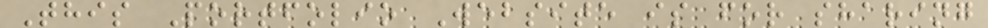This Portfolio Website is for sharing
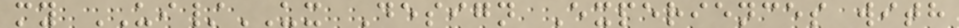my UI/UX Design Experiences with
